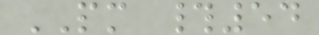PM #54
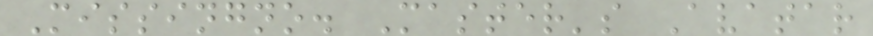Missingno. Master's Avatar
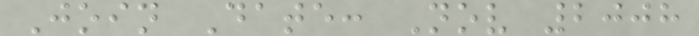Join Date: Nov 2008
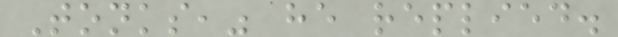Tonks," he replied.
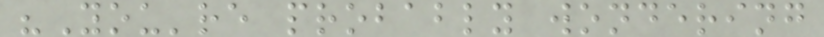"You're probably wondering
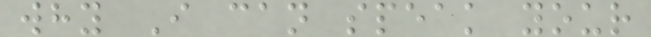why I can speak your
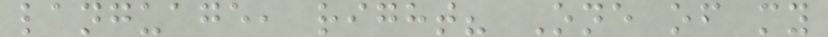language, right? One of my
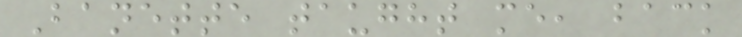Banette taught me, back
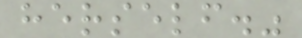herself."
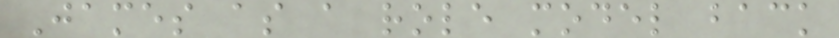James as a role model back
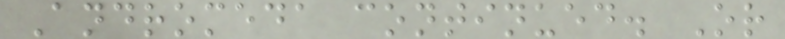Andromeda continued. Or
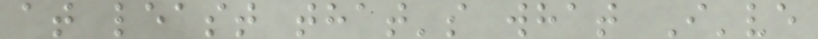at least that's what I've
